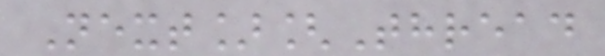Next][Thread
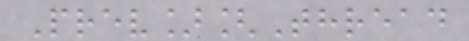Prev][Thread
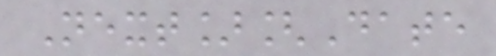Next][Date
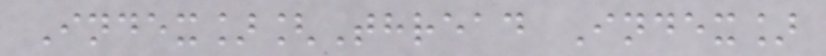Index][Thread Index]
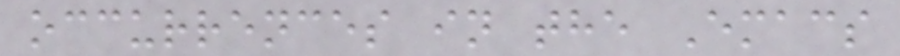occurrences in the Emacs
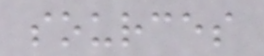sources
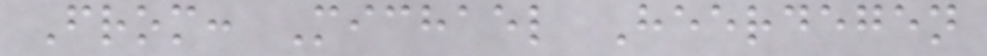From: Michael Heerdegen
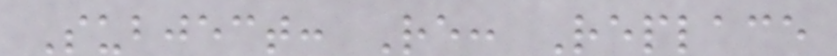Subject: Re: Replace
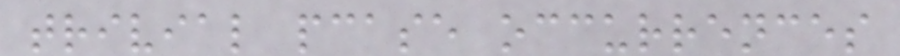trivial pcase occurrences
